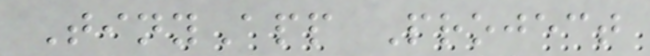TinyApp Project
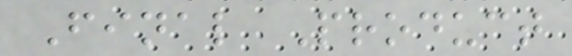Final Product
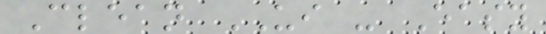Clean UI - Easy
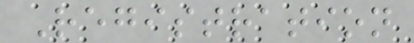Registration
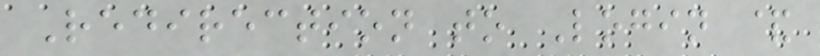Redirection to Login &
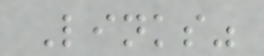Links"
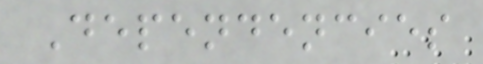Dependencies
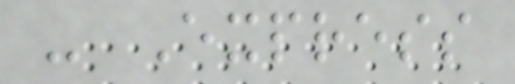- Express
